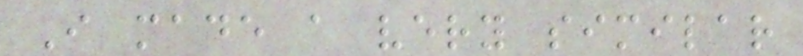I made a very similar
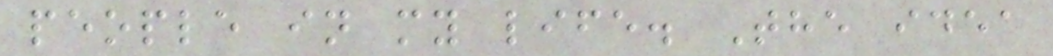people in my life. The idea
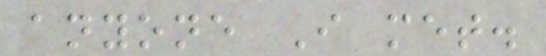anyone I met.
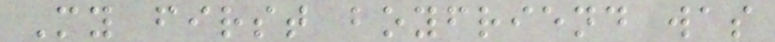My first boyfriend was
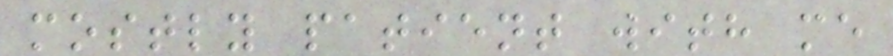mostly patient with me
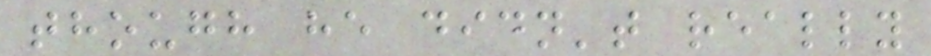though he didn't really
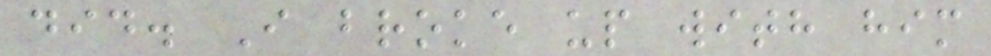did. I broke up with him
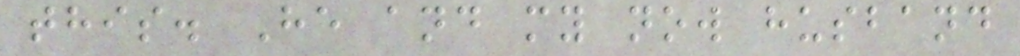this. He and my now husband
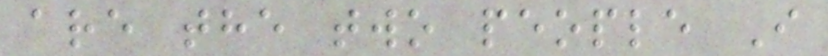are the two people I
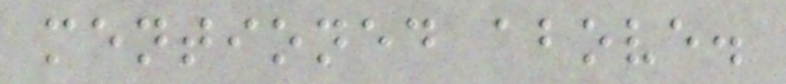mentioned above.
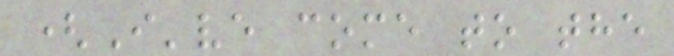(I've come to the
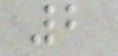2
